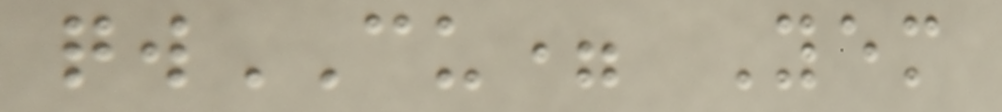qwCU= Yem
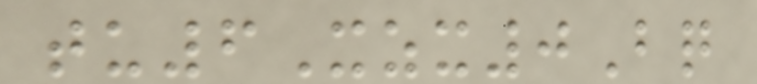tu6Xzx0Bq
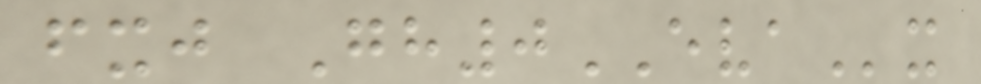fxj Gh0EVAx
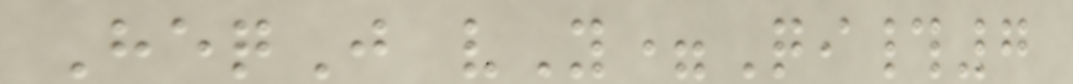HeqJ vY=Qi#7
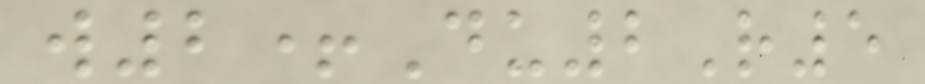w2+Du2R5
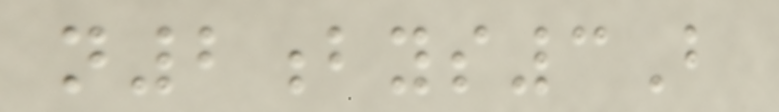n2bys3B
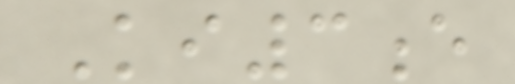Ki3e
